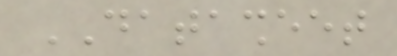DATASHEET
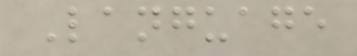Language
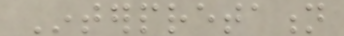Interpretation
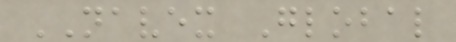NAVEX Global
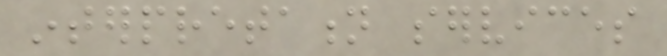interpretation services
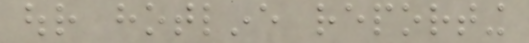our hotline reporting
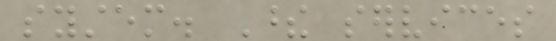system. These services
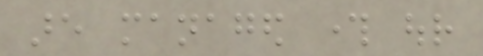are managed through our
